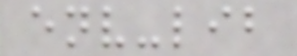env-lib
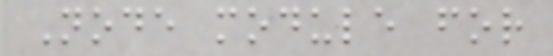Node module for
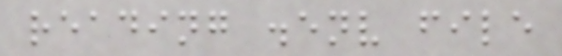reading .env file
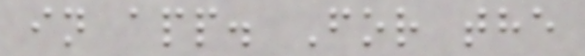in app. For the
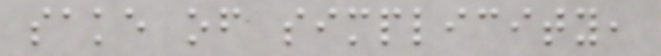sake of simplicity,
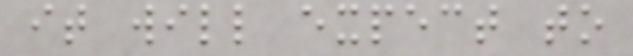it will expect to
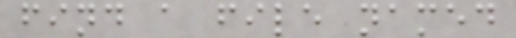find a file named
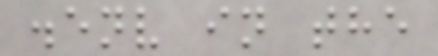.env in the
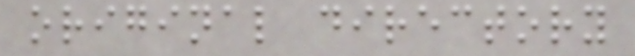original directory
